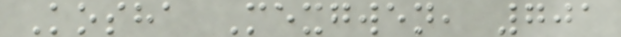Kosha Mexgwen, 701
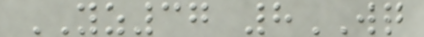YZ37 8WQ
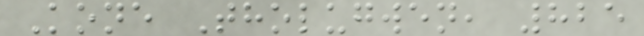Kone Tholugwen, 825
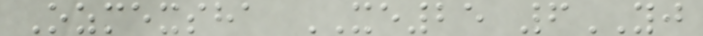Ozmexsha XE25 6YJ
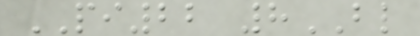PI22 8BL
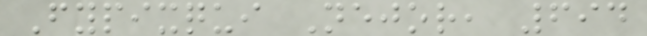Fypixqui Nejor, 694
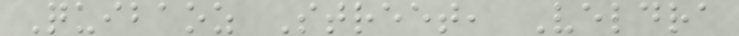Quibaoz Street, Veldra
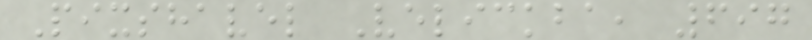Pixshavel Velickba, 697
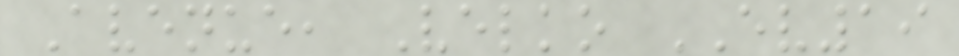Avenue, Velko EV19
